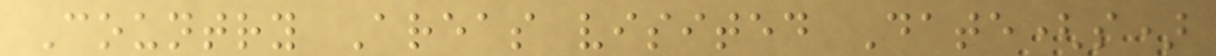Country Areas visited Date(s)
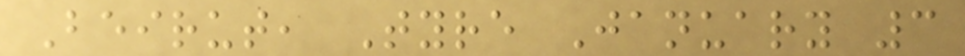Beirut, Tyre January 3
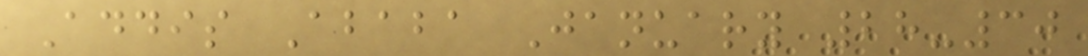Addis Ababa January 28-30
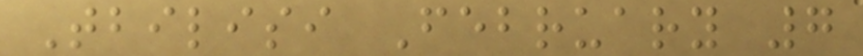Tbilisi February 7
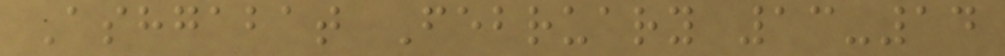Ashgabat February 13-14
